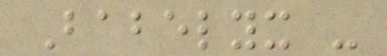Babelyx -
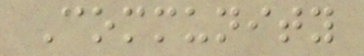Community
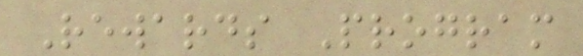Rewards Program
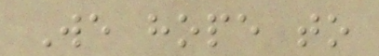We hope to
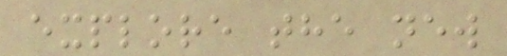explore the new
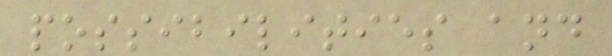possibilities and
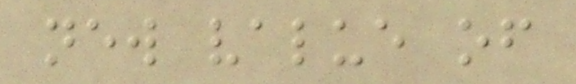new value of
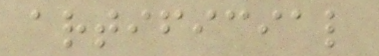artificial
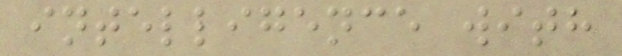intelligence with
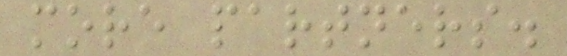more partners.
